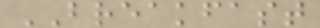BREAKFAST
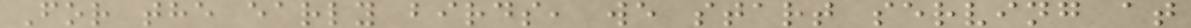For the early birds, we start serving at
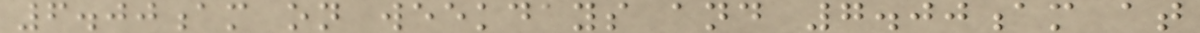6.00am on weekdays and 7.00am at
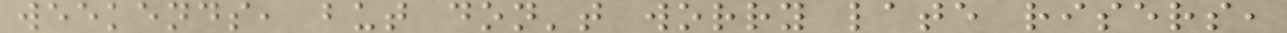weekends, but don't worry late risers,
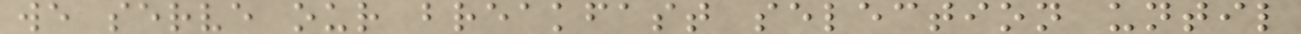we serve our breakfast selection until
